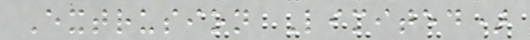Extrusion Limited)
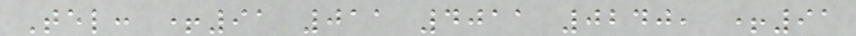Tel: +91 011 4011 0240, +91
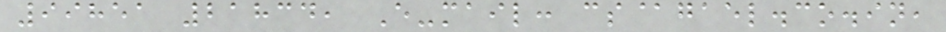99851 21834, E-mail: cs@gael.co.in,
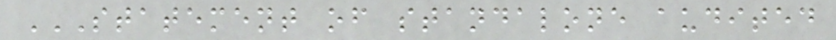STATEMENT OF STANDALONE AUDITED
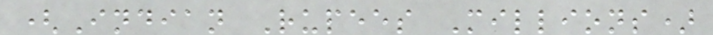(Indian Rupees Millions)
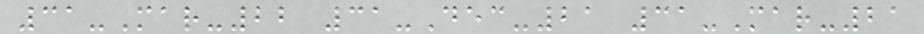31-Mar-22 31-Dec-21 31-Mar-21
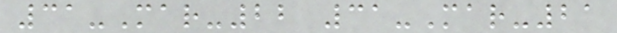31-Mar-22 31-Mar-21
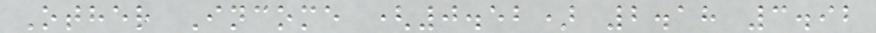Other Income (0.52) 2.18 3.92
